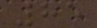85
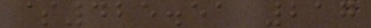$425.51 217
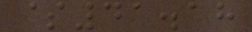$41.18
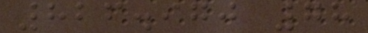826.970 78
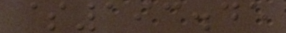$193.45
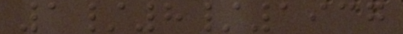1/8/1937
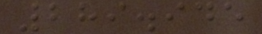289.945
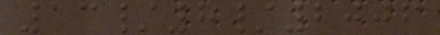13/8/2006
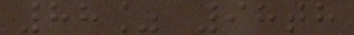88% 98th
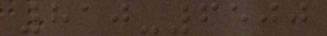810-6500
